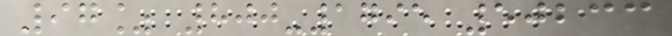97% 800-1795 50233
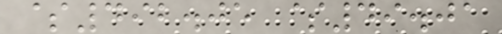$492.05 $49.01
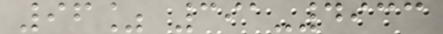96% 391-4933
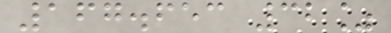167.653 32%
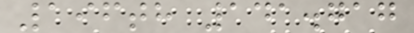196th 141.717
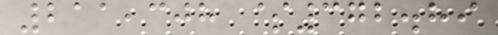211,308 $372.89
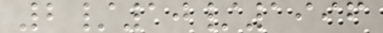2/10/1996
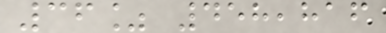36% 458,816
